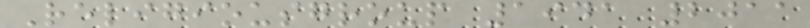Religiousgroup 1941 2011
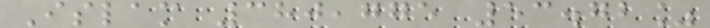Islam 380,775 53.72%
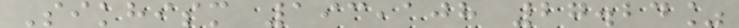Sikhism 193,108 27.24%
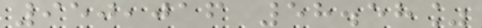950,016 58.58%
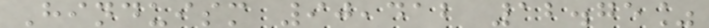Hinduism 90,412 12.75%
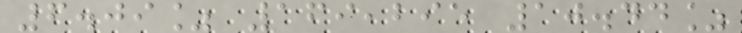6.09% 169,295 10.44%
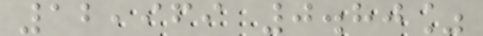12,969 0.80%
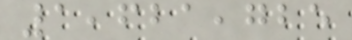1,621,725
